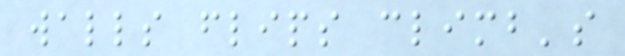walls flips climb's
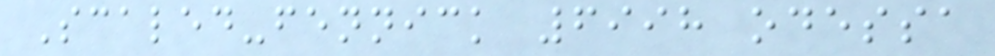Scaled-fennick 6998 odessa
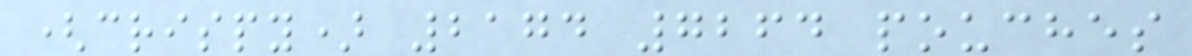(crispy) 2174 7264 pouches
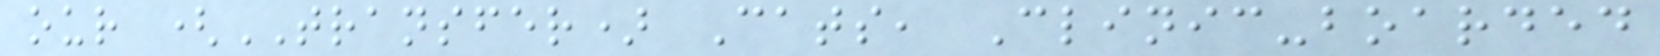our (TRANSFER) Cats, Clinic-boarded
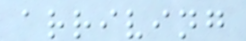arriving
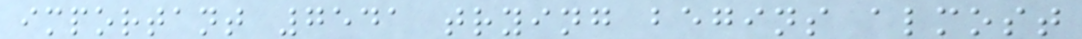important 7541 trying begins almost
